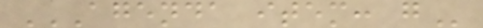AGENDA ITEM: G
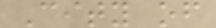City of
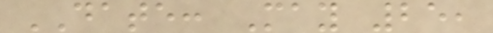DATE: May 25,
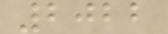2022
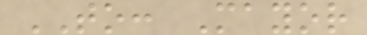TO: Mayor
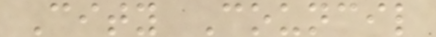City Council
